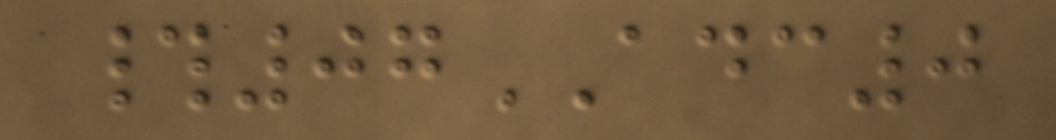#07ADC0
